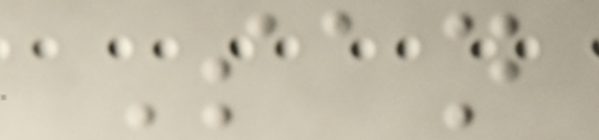San
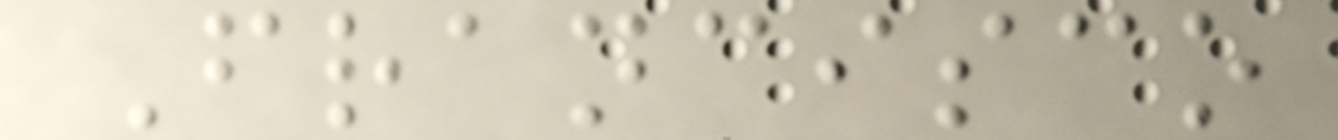Francisco
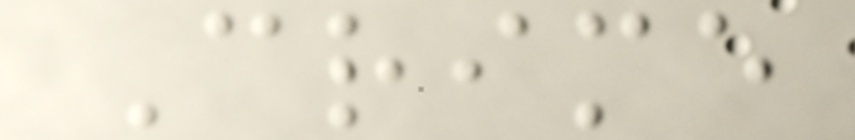Crime
